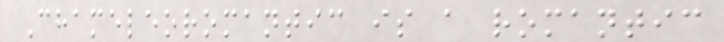Chameleoromantic is a romantic
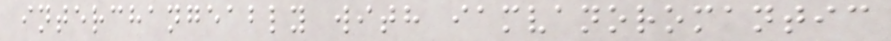interchangeably with iamvanoromantic
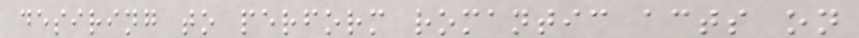desiring to perform romantic acts on
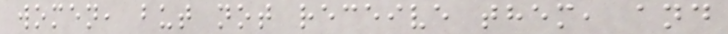women, but not receive them, and
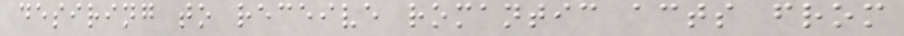desiring to receive romantic acts from
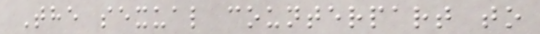The sexual counterpart to
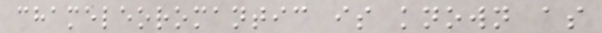chameleoromantic is known as
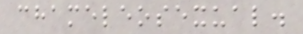chameleosexual.
